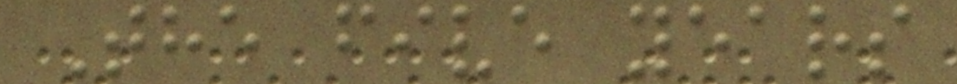The five years
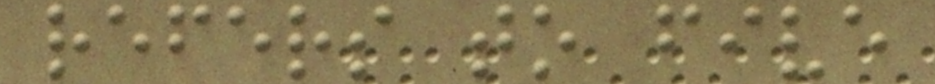refers to five
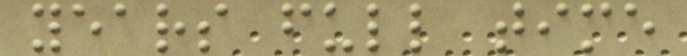years full time
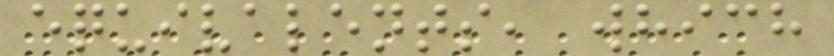equivalents, which
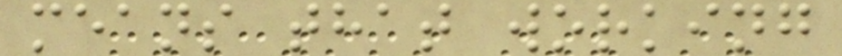means that working
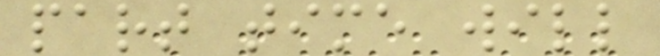part time will
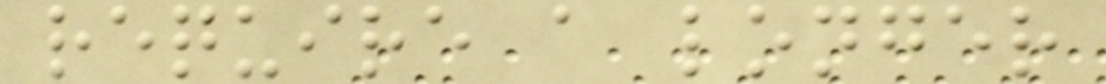require a longer
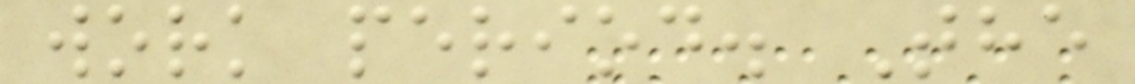work period. The
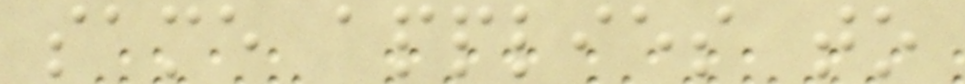same applies to
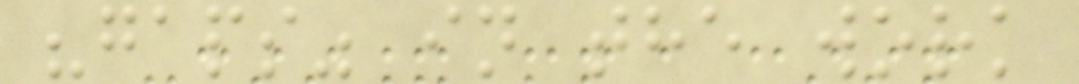"gaps" in the work
